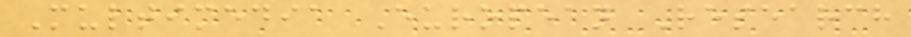Multimedia European Research
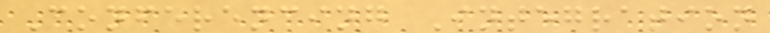Conferencing Integration
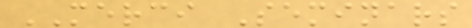MERCI Seminars
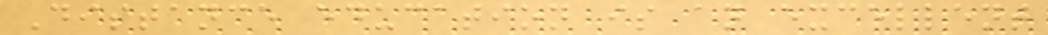Distance education is an excellent
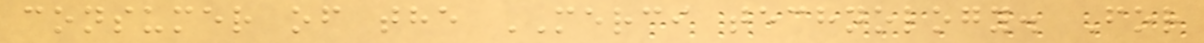consumer of the MERCI technology. For
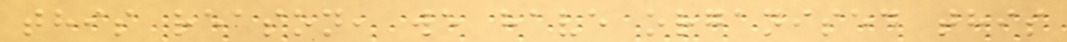this reason, we have organised this
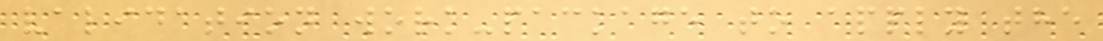validation work-package to apply the
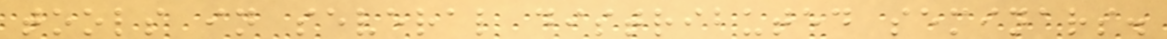tools in several distributed seminars.
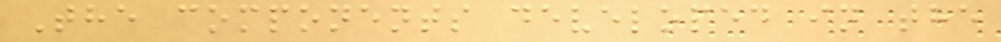The components developed in the
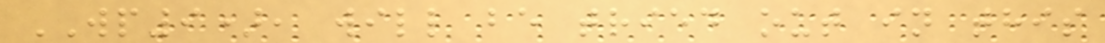WP9), will be tried out in this
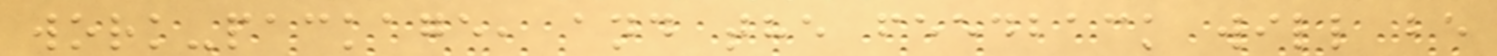work-package, and the feedback will be
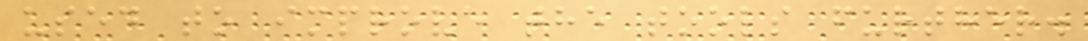used to improve the tools further.
